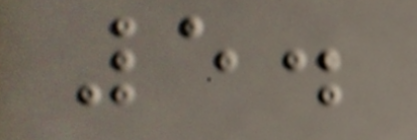5.
